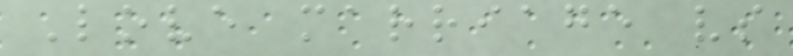Love marriage vs
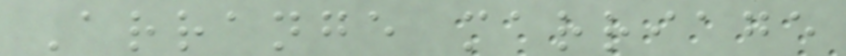Arrange marriage
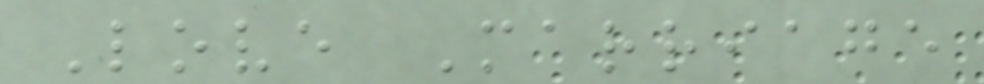Love Marriage
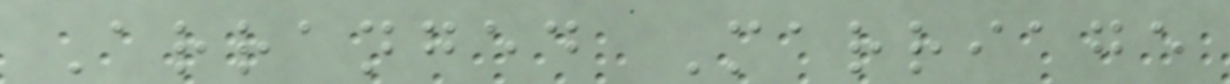Arranged Marriage
